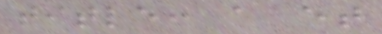title: a et
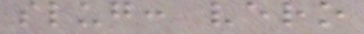slug: vero
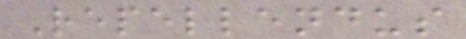Repellendus
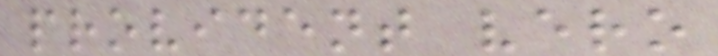provident vero
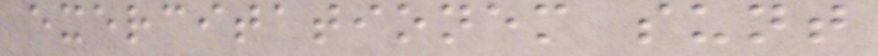exercitationem sunt
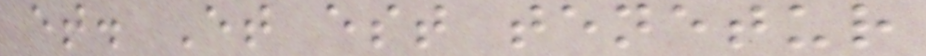et. Et est tenetur
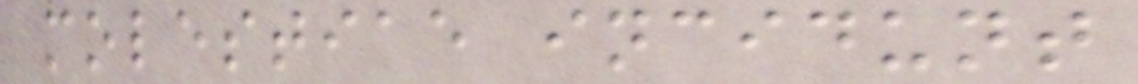molestiae incidunt
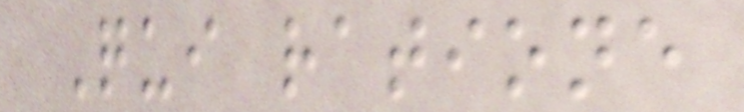Qui ratione
